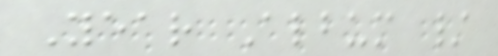Year Album /
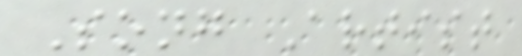Song Artist
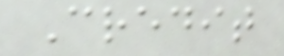Credit
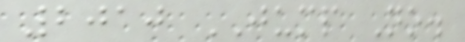2010 JUMP No.
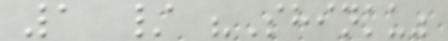1 / "Shinku"
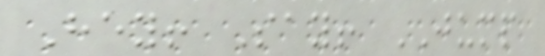Hey! Say! JUMP
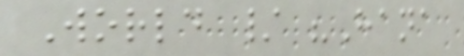World / "Hana
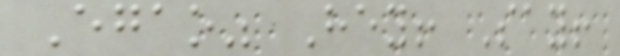Egao" Hey! Say!
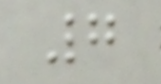7
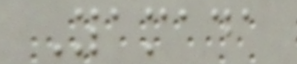Yamada
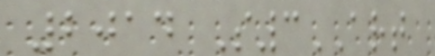2014 S3ART
